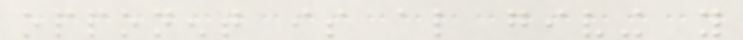opponent is also giving you
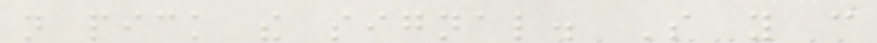not pick the signal. So you can
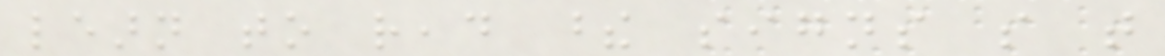learn to read these signs so that
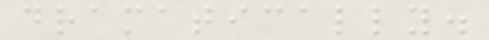dramatically.
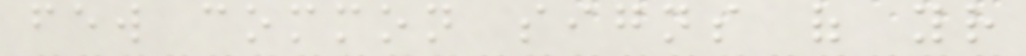few common signs of your
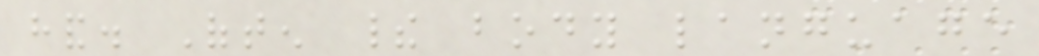hand. Often their body language
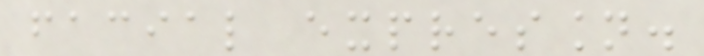facial expression.
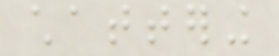chattering
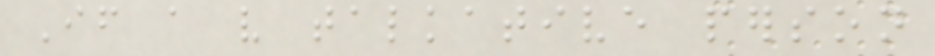If a very talkative person
